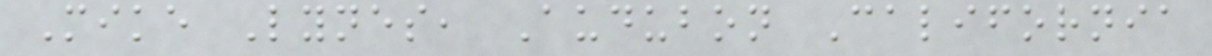Mike Lynes, Audubon California
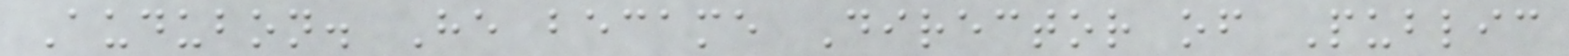Audubon. He became Director of Public
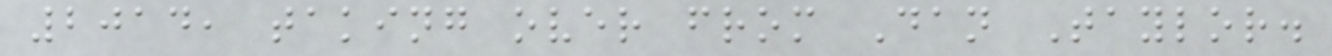2014, taking over from Dan Taylor.
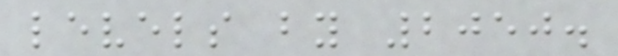levels by 2050.
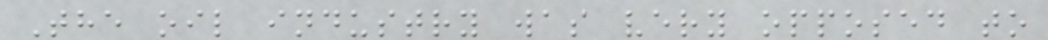The oil industry was very opposed to
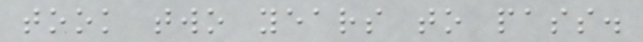took two years to pass.
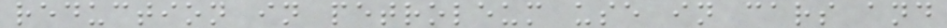reduction in petroleum use in cars and
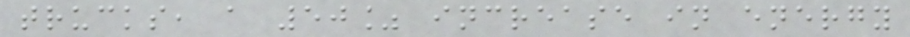trucks, a 50% increase in energy
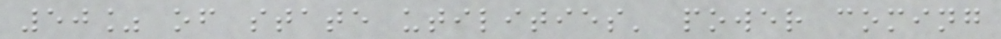50% of state utilities' power coming
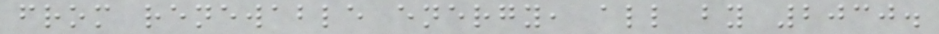from renewable energy, all by 2030.
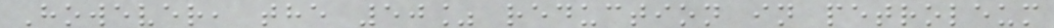However, the 50% reduction in petroleum
